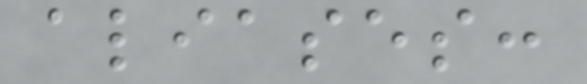aliases:
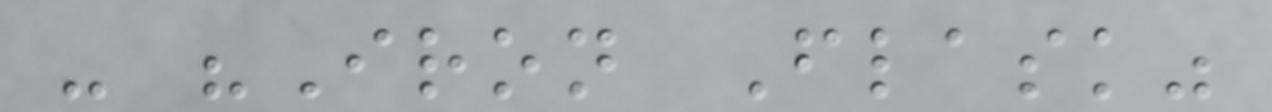- "Iron Flask"
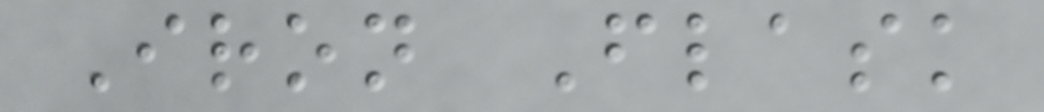Iron Flask
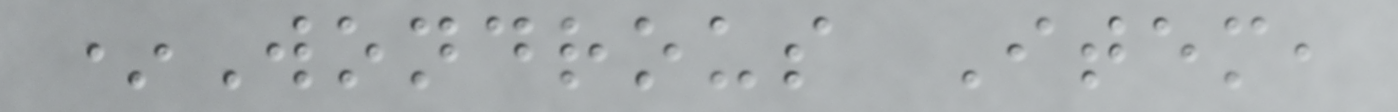*Wondrous Item,
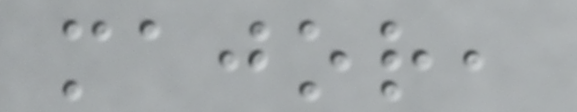major,
